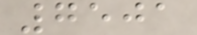7501
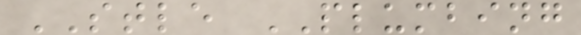STLE PLUMBING
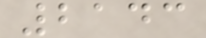2143
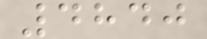4840
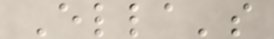Ella's
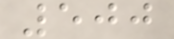500
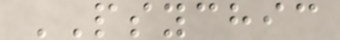PSYCHIC
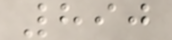890
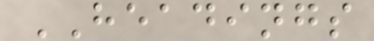HEADINGS
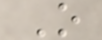O
